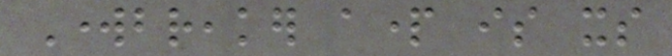Workbreaker apart is its
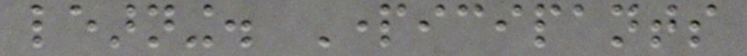learning. Participants
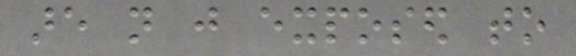are not just exposed to
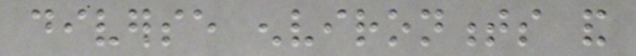diverse environments and
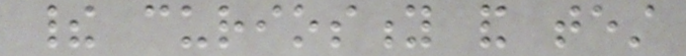their curiosity and test
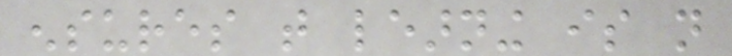ensures that learning is not
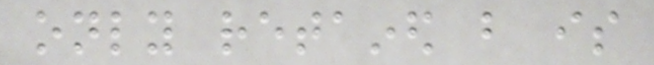only retained but is
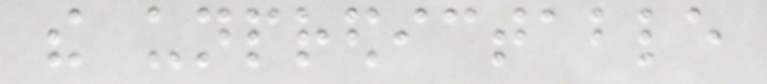the unpredictable
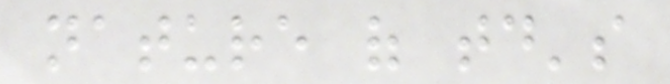nature of today's
